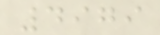4979
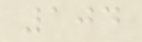104
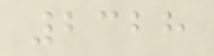2328
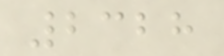2328
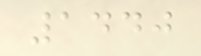1440
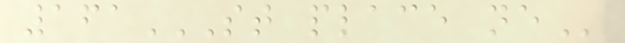161ST PLACE NE
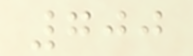700
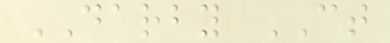DARBY CT
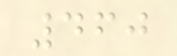460
